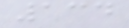134
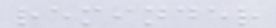reminder
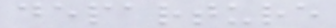departure
